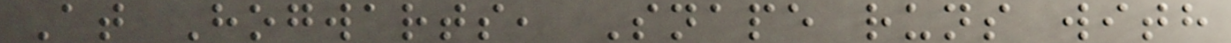At Hogwarts, Snape runs with
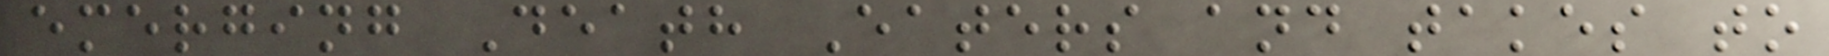emerging Death Eaters and takes to
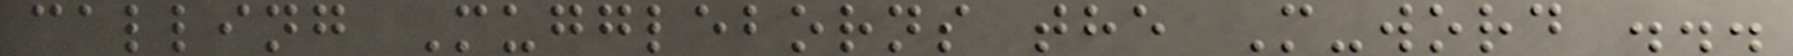calling Muggleborns the M-word ...
